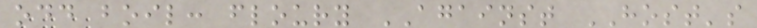odd boil: floury AGAINST HOST's
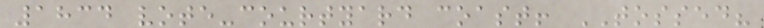1834 vote-courtyard coast! TOSSED?
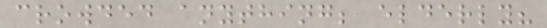crowded anything; elderly?
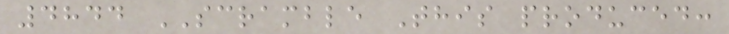4844 SCRAMBLE This produced:
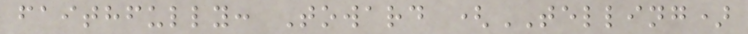faithfully: Toward (TELLING)
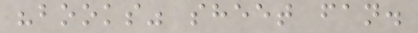"books" sheet fan.
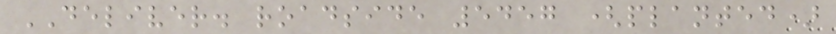DELIVER. roadside 5457 (planted)
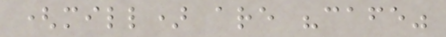(mill) are "cafe"
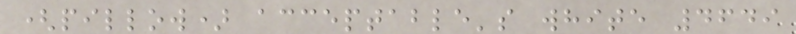(pillow) acceptable's white 4649
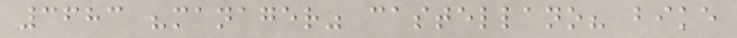3683 "manager" castellano? bike
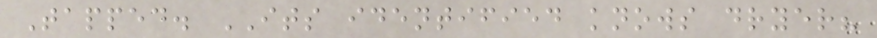Tapped. ITS identified knows dryer?
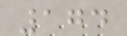174
